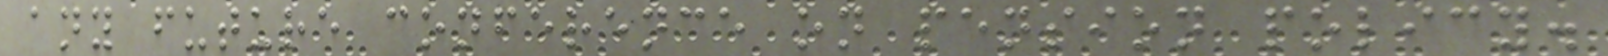any future conference on pension policy.
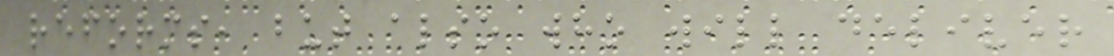reforms, but also who will deliver
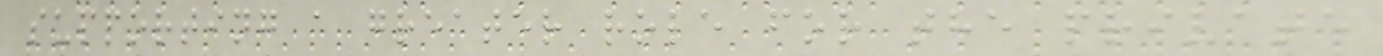supporting a greater role for the private
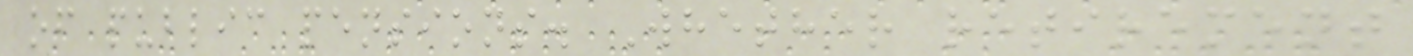of public pensions. Whether retirement
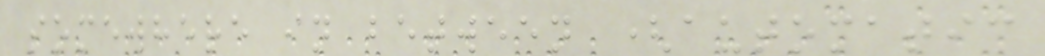somewhere in between (automatic
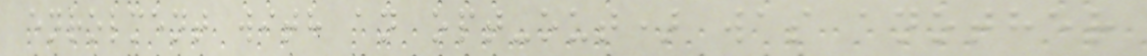enrolment with an opt-out) was another
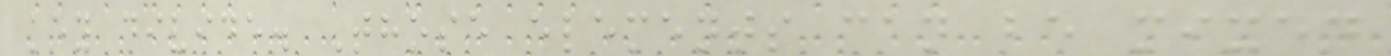key divide. Those elements can be mixed
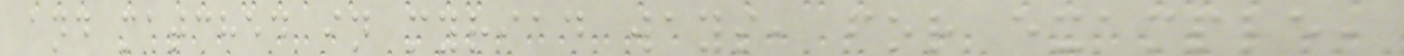and matched in myriad ways, for example,
